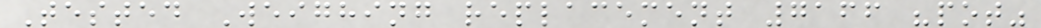Tested Weighing replacement 7166 "pot"
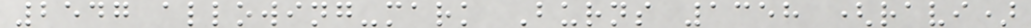2547 allowing-mark Burns 1358 (ravi)
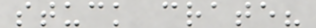stuck crate?
